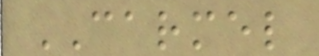CARMEL
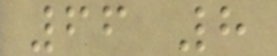66 8
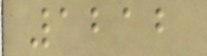1212
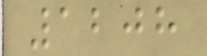1208
